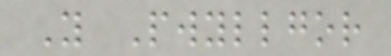Y Pwyllgor
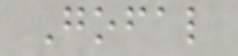Gofal
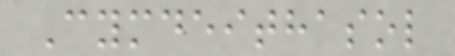Cymdeithasol
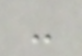-
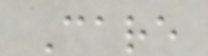Care
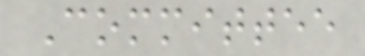Committee
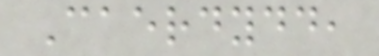Caerdydd,
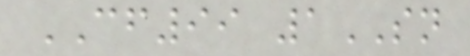CF99 1SN
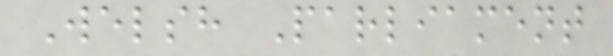Welsh Parliament
